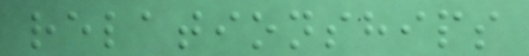relationships
